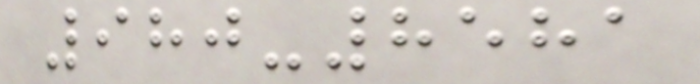980-8581
